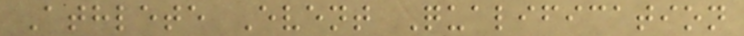Athlete Event Qualification
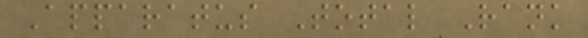Apparatus Total Rank
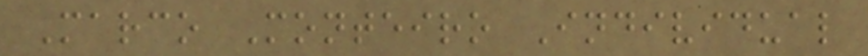Marco Monteiro Individual
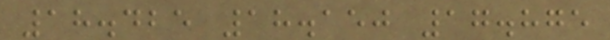18.425 18.150 17.875
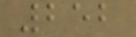252
